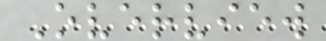Overview
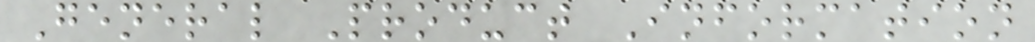General Product Information
